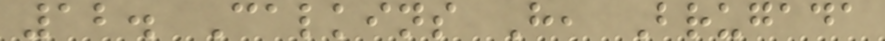12. Calkins H, Brugada
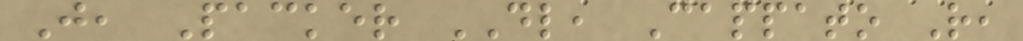J, Packer DL, Cappato R,
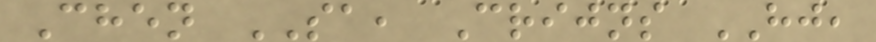Chen SA, Crijns HJ,
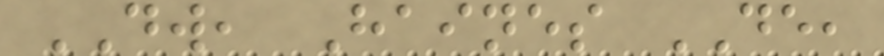DW, Haines DE,
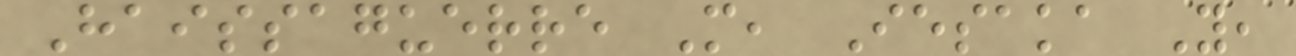Haissaguerre M, Iesaka Y,
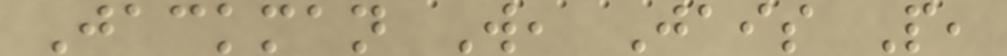Jackman W, Jais P,
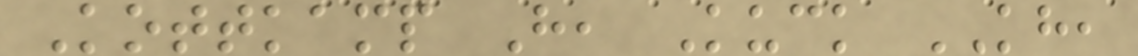Kottkamp H, Kuck KH,
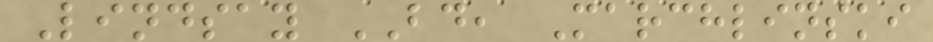Lindsay BD, Marchlinski
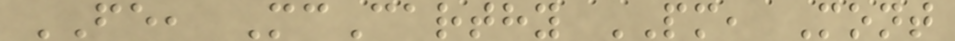FE, McCarthy PM, Mont
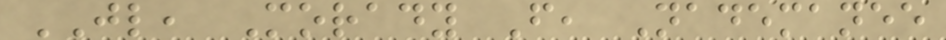JL, Morady F, Nademanee
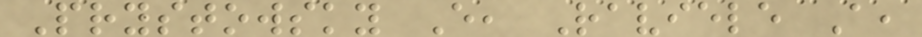Prystowsky E, Raviele A,
